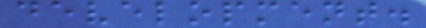development.
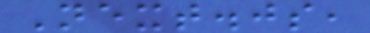Next.js,
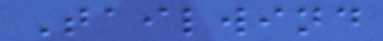Tailwind
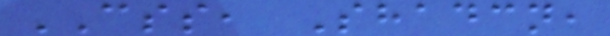CSS, Shadcn,
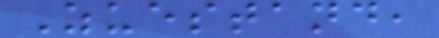Zuestand,
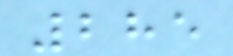285
